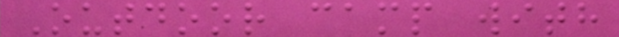Outdoor camp with
